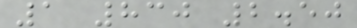1 830 2.50
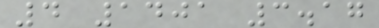4 1401 3.17
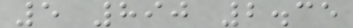5 890 2.35
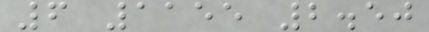6 1155 2.50
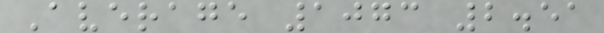Average 1073 2.51
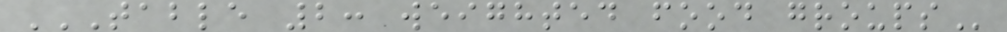TABLE 2: WEIGHTED FOOD GROUPS
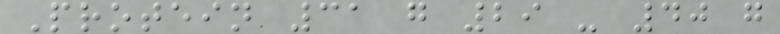Protein 31 g 29 - 40 g
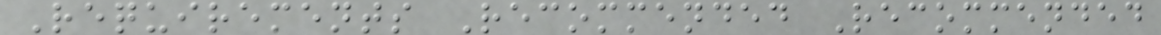Requirements Recommended Recommended
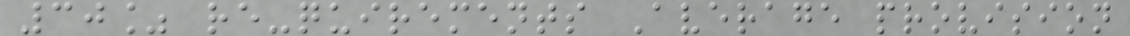30% re-quirements Average provision
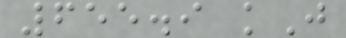655.9 kJ
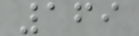169
